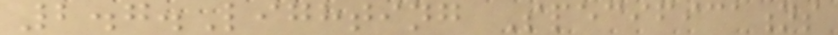2.7.Lighting Specifications
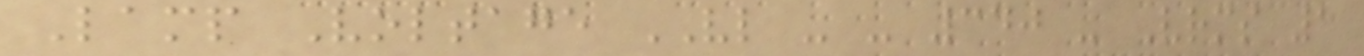Lamp Voltage VL - - 340 - Vrms 1
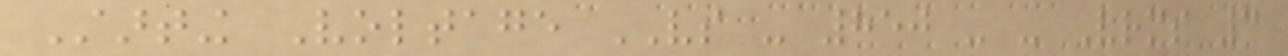Starting Voltage VS - 850 - - Vrms 3
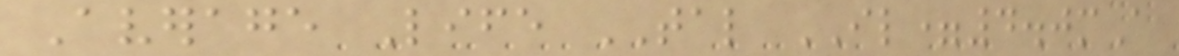Average Life TAL IL=4.0mA
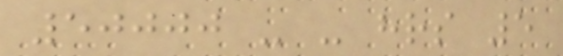50000 - - hrs 5
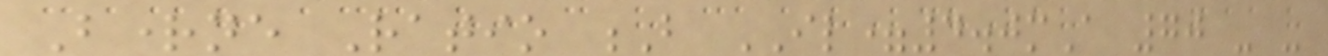Brightne Ratio B IL=4.0mA 70 - -
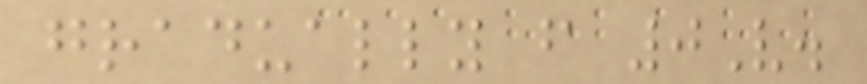gradually from 0V.
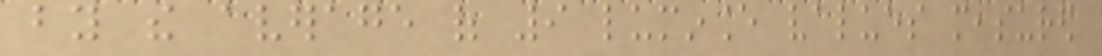by the average of 9 luminance values measured
